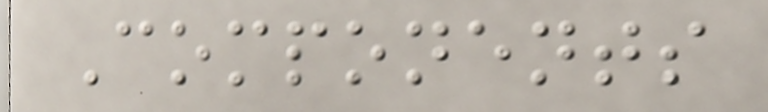Components
